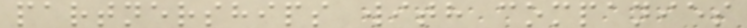partnerships with companies
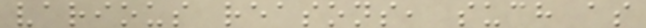various reasons, such as
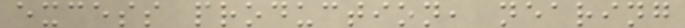excess production, nearing
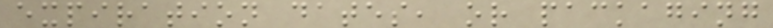expiration dates, or packaging
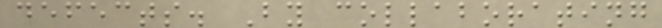defects. By collaborating
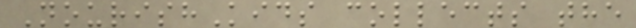NourishKids collects the
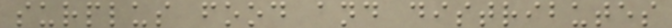surplus food and distributes
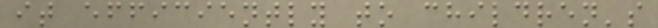it efficiently to children's
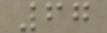67
